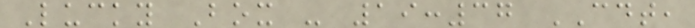Lucky Box - 19:37 CDT,
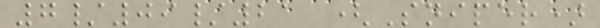7/09/21 (Sniper)
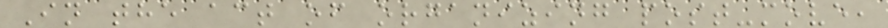In the act of organizing post-move,
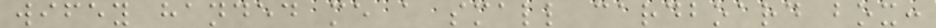wifey handed me a small cardboard box:
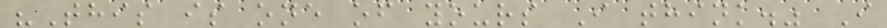"This is one of yours I think." I
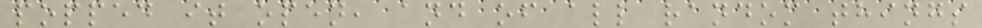popped it open, and of all random things
